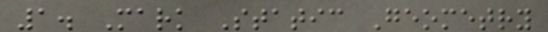1. Mark Static Geometry
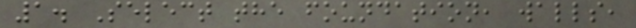1. Select the foundation, walls,
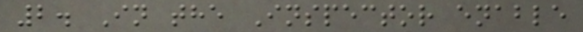2. In the Inspector enable
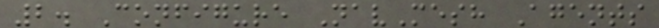2. Configure NavMesh Agents
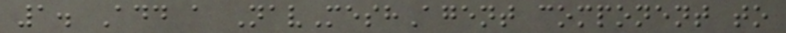1. Add a NavMeshAgent component to
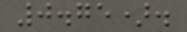0.75).
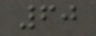60
